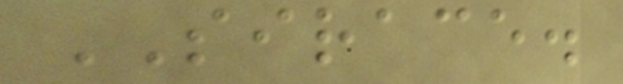SIRACE.
